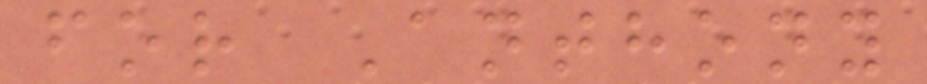for Anthony
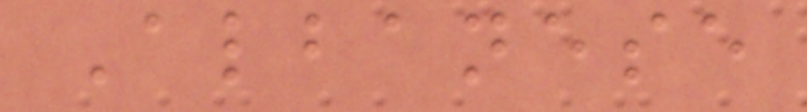Albanese
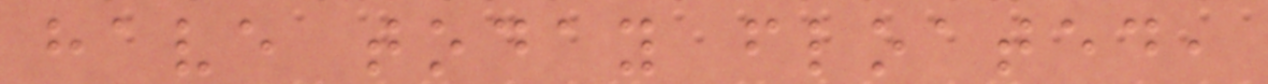have today floated,
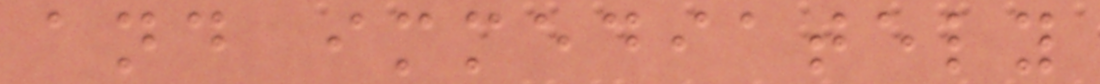and immediately
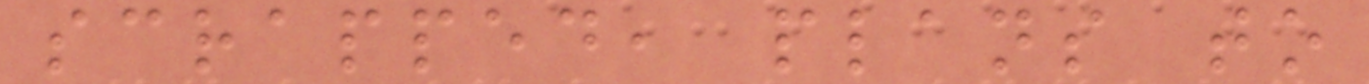scrapped, plans to
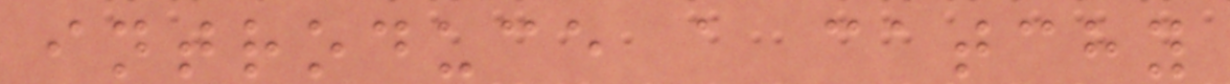introduce a catchy
